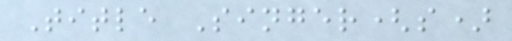Title Singer(s)
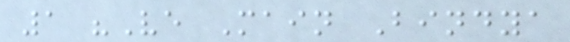1 "Ve Main Bindya
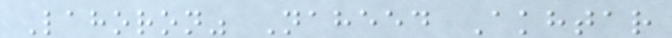Lahoron" Naheed Akhtar
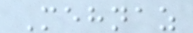Mehnaz
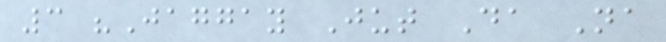3 "Jaggay Jut Da Na
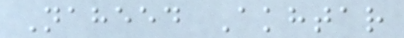Naheed Akhtar
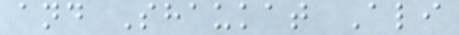and Shaukat Ali
